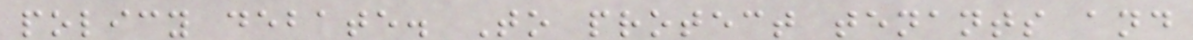policy debate. To protect tenants and
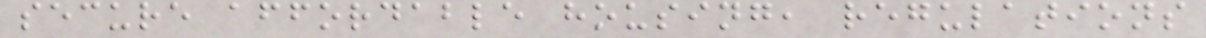secure affordable housing, regulations
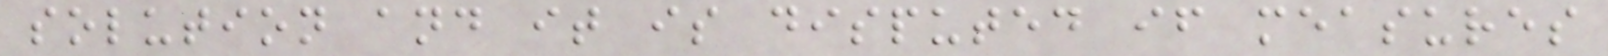solution and it is disputed if measures
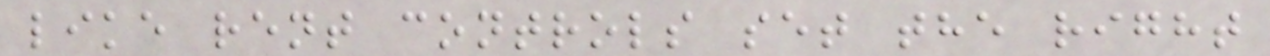like rent controls set the right
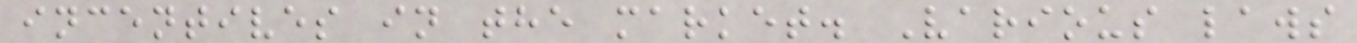incentives in the market. Various laws
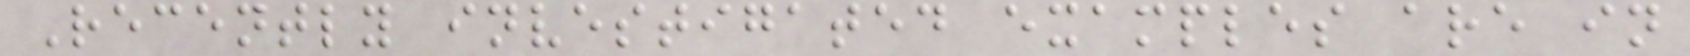Recently investigated examples are in
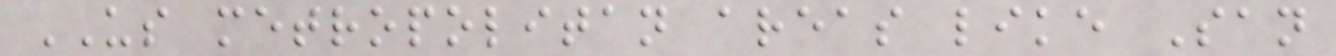US metropolitan areas like San
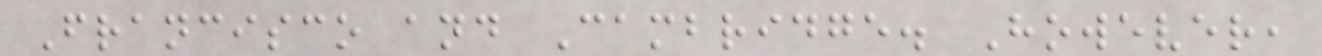Francisco and Cambridge. However,
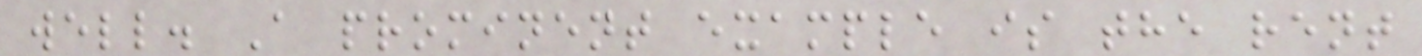well. A prominent example is the rent
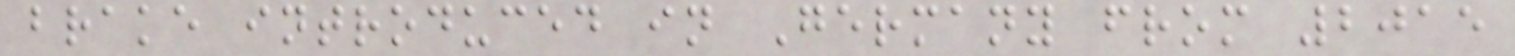brake introduced in Germany from 2015
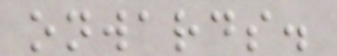onwards.
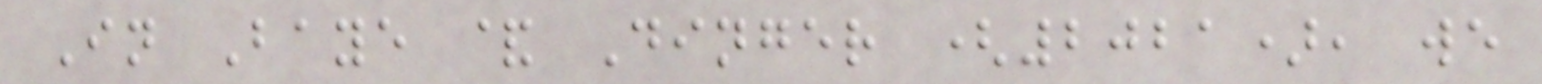In Baye & Dinger (2021), we
